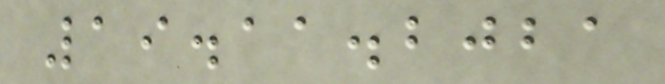19.11.2021
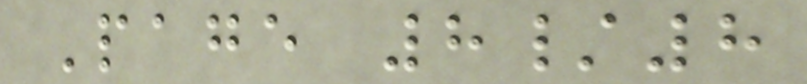Page 8/8
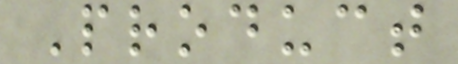Product
